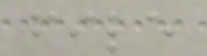file
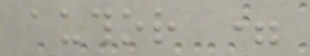author =
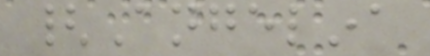{Angelina
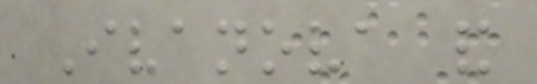Ivanova and
